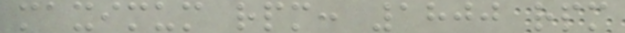maximum rpm: 1800 rpm
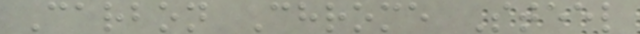Carbon Chrome Steel
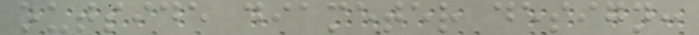outside diameter design:
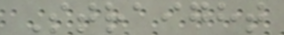Straight
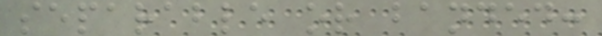separable or banded:
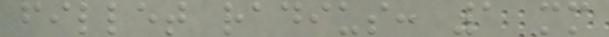fillet radius: 1 mm
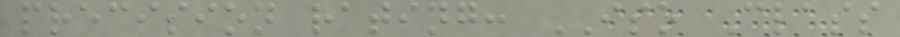precision rating: ISO Class
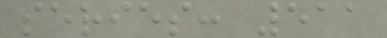series: 511
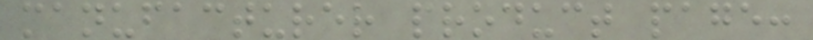manufacturer product page:
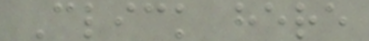Click here
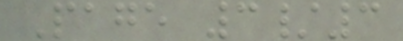Page 3/3
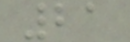21
